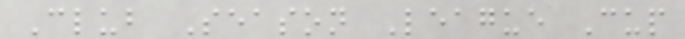Club Season League Cup
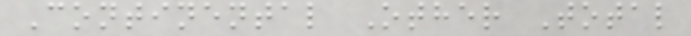Continental Other Total
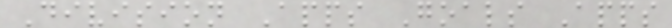Division Apps Goals Apps
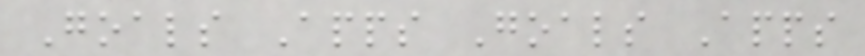Goals Apps Goals Apps
